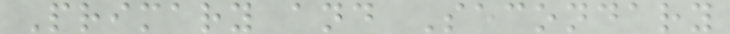Primary and Secondary
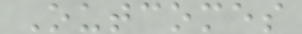Outcomes
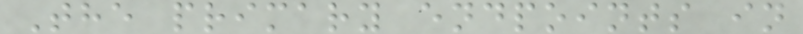The primary endpoints in
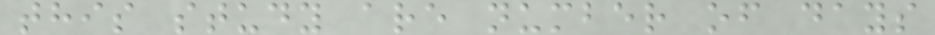this study are number of days
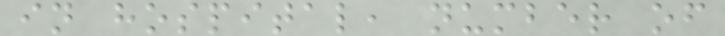in hospital, number of
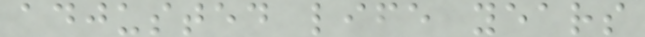adjusted life years
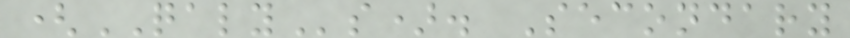(QALYs). Secondary
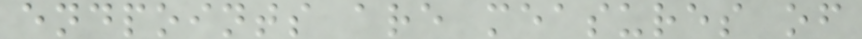endpoints are measures of
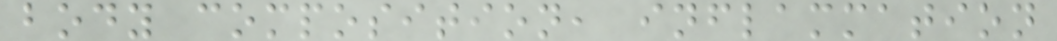body composition, inflammation
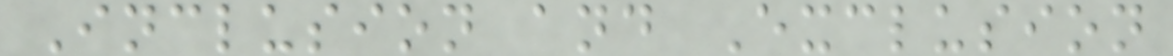Inclusion and Exclusion
